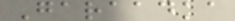Garaadka
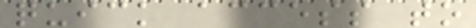quick access to
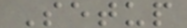Setup
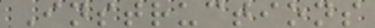Instructions
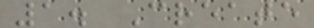1. Create
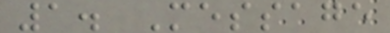1. Message
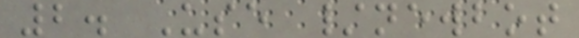2. Use /newbot
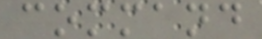command
